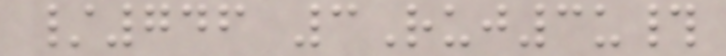/746 3Ruj3u#
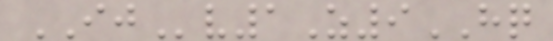IJv1Z9HQ
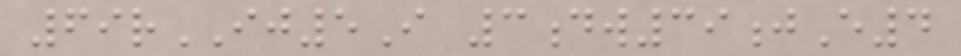69rIJ5I 3dw39jE4
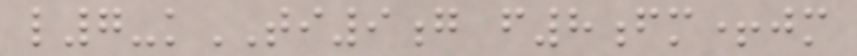l7-kTI9g f8fm+jm
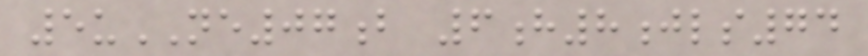5uNE07b 6h8jls74
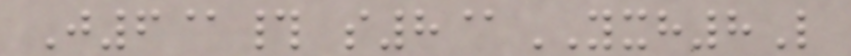J6@# s8@YXH8L
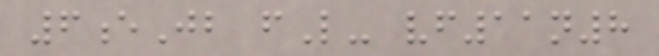6eJb fL- vf11n8
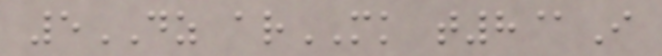5DZ arMK t8@I
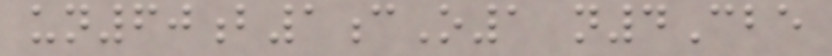un60b1cO1 n4Cbe
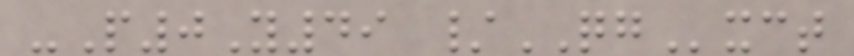-P0Y49 /QGxct
